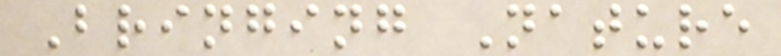Bringing Nature
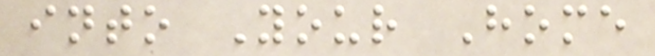into Your Home
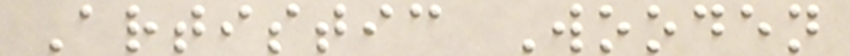Artistic Wooden
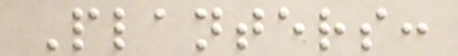Planters:
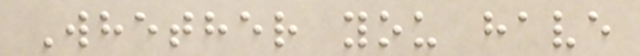Whether you have
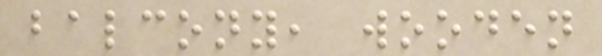balcony, wooden
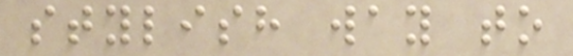stylish way to
